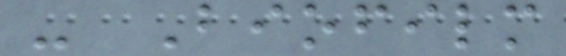- Biofilm
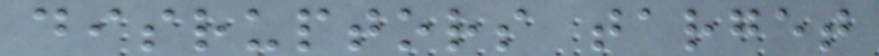disruptors target
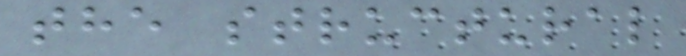the structural
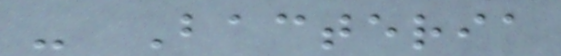- Bacteria
